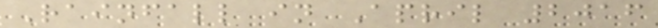Rainfall in April 2016
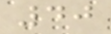40
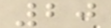20
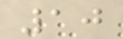10
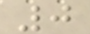0
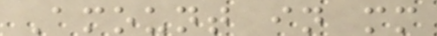Amount in mm
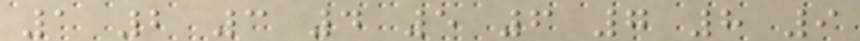1 2 3 4 5 6 7 8 9
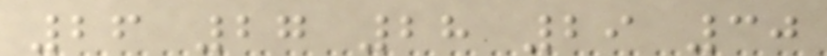26 27 28 29 30
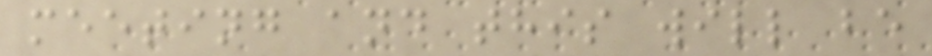meeting and this will be
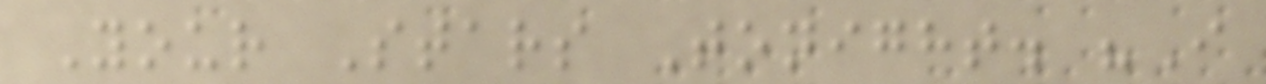Your Stars Tonight. "I
